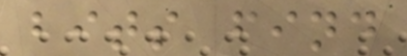bits find
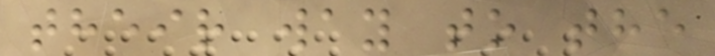their way to the
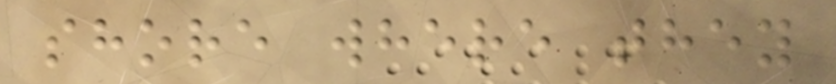shore where they
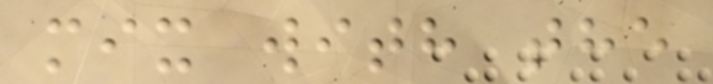mix with the
